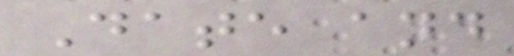Date and
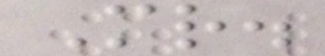Mr.
